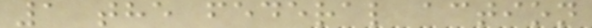1 the federal action
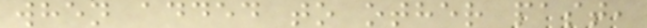when added to other past,
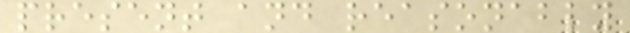present and reasonably
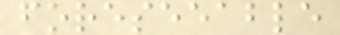foreseeable
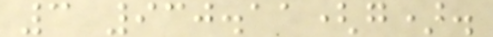3 930.11(g).
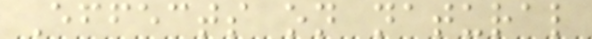Effects on natural
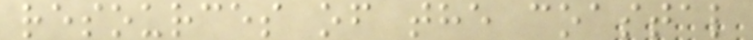resources of the coastal
